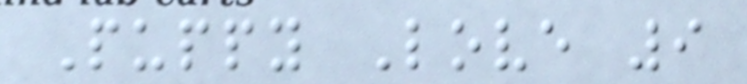Puppy Love 9
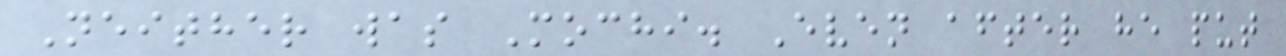Neither was Mochi. Even after he put
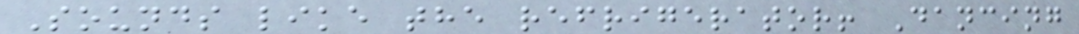Sounds like the refrigerator! Dancing
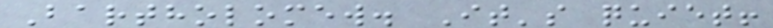Bartholomew. It's quiet!
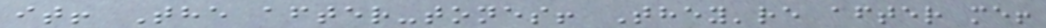it! The after-tones! They're after me!
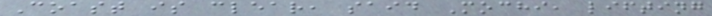Coast is clear, said Mochi, lifting
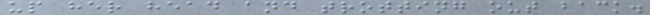up her head and trotting out back.
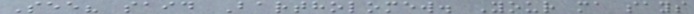See? said Bartholomew. Your ma says
